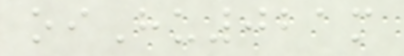oiHu021m
